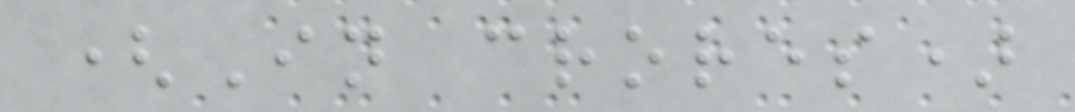(In crores)
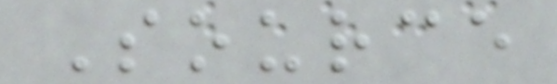Source
